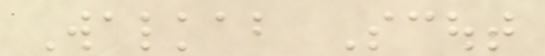Walkabout Scout
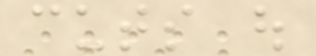cuts out
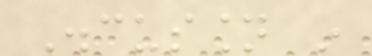Discussion in
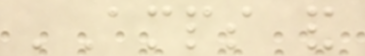'Amps and
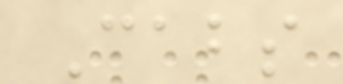Cabs
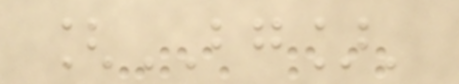[BG]'
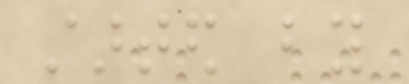started by
